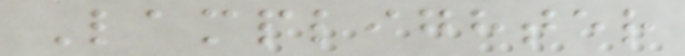Lamplighter
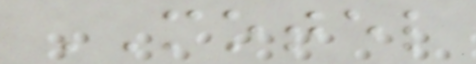MOTEL
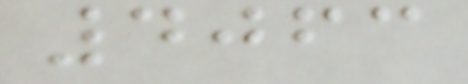4063
